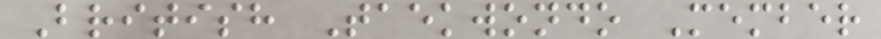British Taekwondo Member
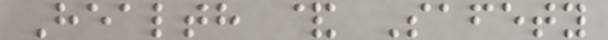Health & Safety
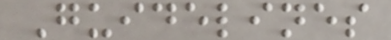Guidelines
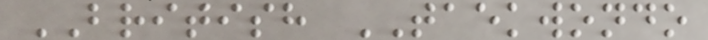BRITISH TAEKWONDO
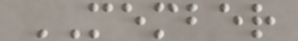MEMBER
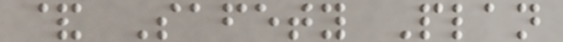& Safety Plan
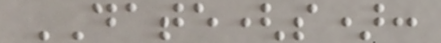DATE(s):
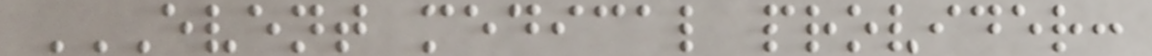EVENT MEDICAL PROVIDER:
